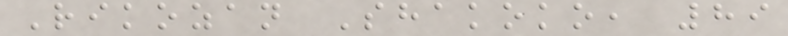Rikozan Shakoko, 89
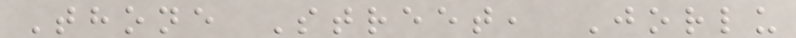Thone Street, Jorlu
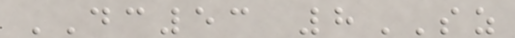DC53 8SZ
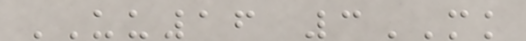UU16 3MK
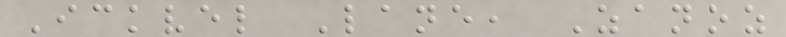Ickvel Lane, Zanoz
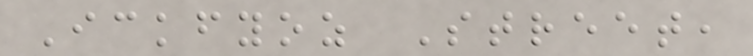Ickfyoz Street,
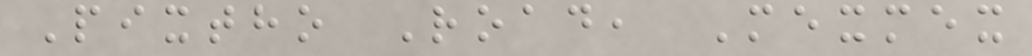Pixtho Road, Mexmex
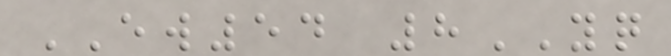EW54 8YQ
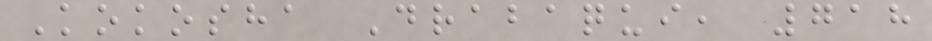Kokosha Drabaqui, 718
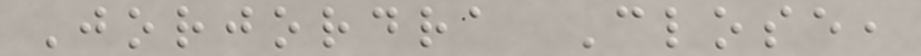Jorjordra Close,
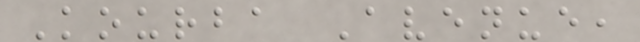Kourba Avenue,
